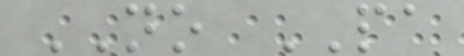NO PA
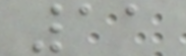11
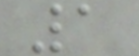1
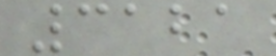3121
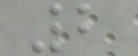2
